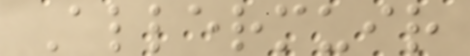Allermuir
